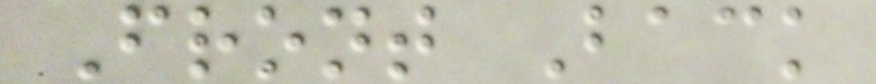Front Back
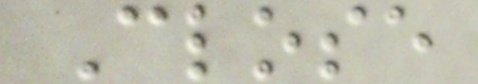Close
